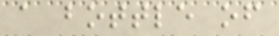a bottle of
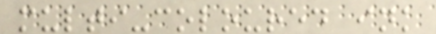multi-coloured ink
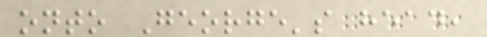onto George's head,
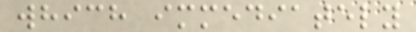which immediately
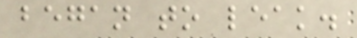began to leak.
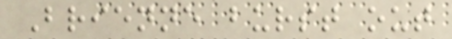Brienne burst out
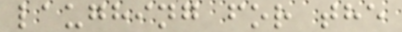laughing for the
